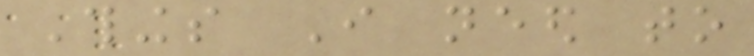Things I need to
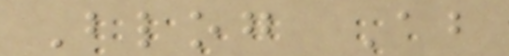Blog About
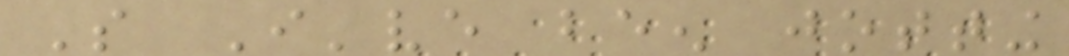So I've been jotting
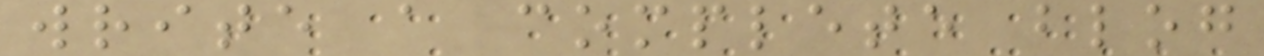write a complete blog
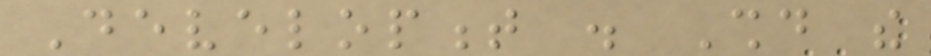Development . Should the
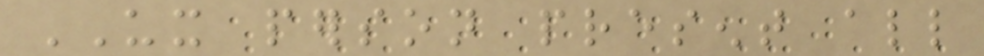UX person present all
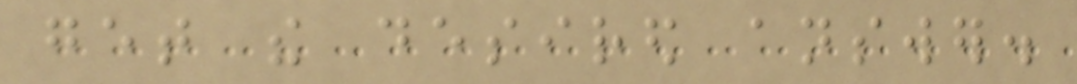get the desired answer.
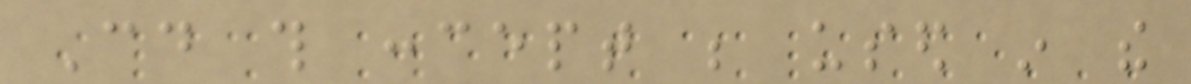Could this concept be used in the
